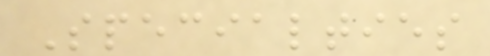Specialties
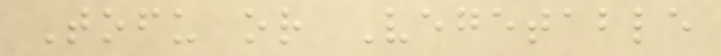Tofu or Vegetable
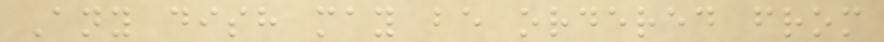Any dish may be ordered from
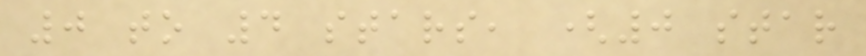0 to 4 stars, (0 star
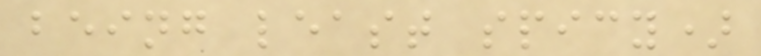being least spicy)
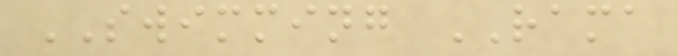SWIMMING RAMA
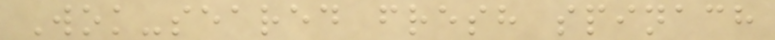Wok-seared fresh spinach
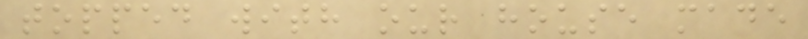topped with our house made
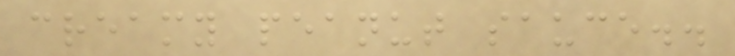creamy peanut sauce..
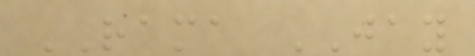RAMA JAY
